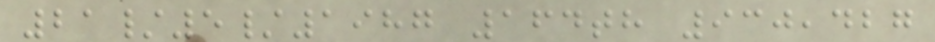21/5/1987 164th 930,427
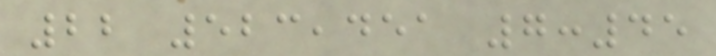22 523,451 7:45
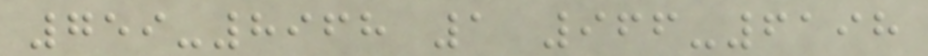759-8968 1 966-6198
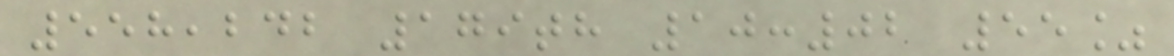558,242 179th 10:02 55%
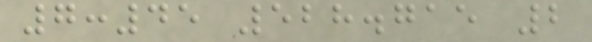7:45 528.715 2
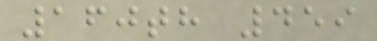160th 459
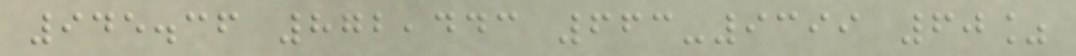945.36 872,443 663-9399 60%
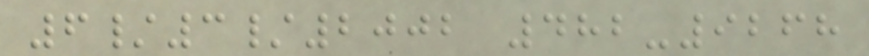6/3/2002 482-9268
